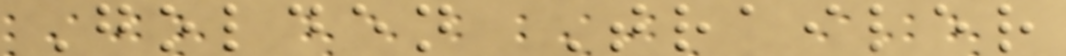Golden Trailer
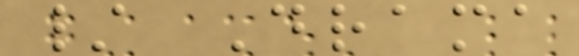/ Drama
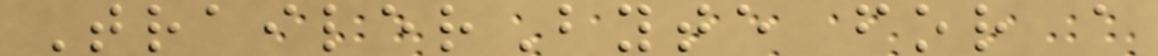TrailerByte for a
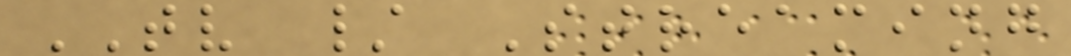TV / Streaming
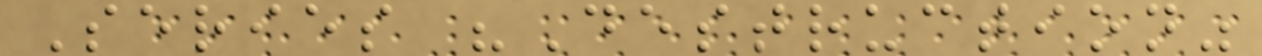Series "Destruction"
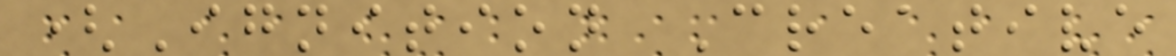(Ignition Creative
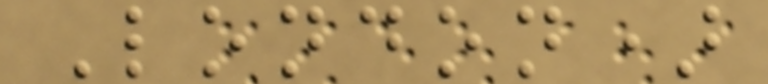London)
